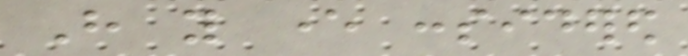Have you ever considered
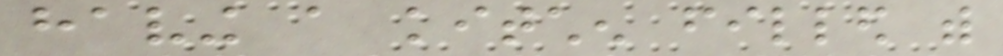having a kitchen filled with
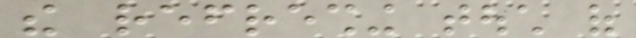the refreshing touch of
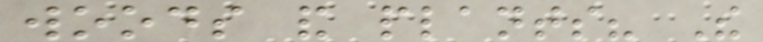woods and plants? The
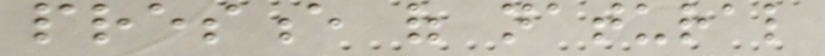presence of natural
